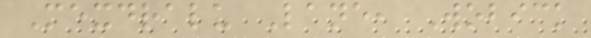Mexdralu Lane, Wobick
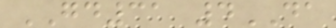GD31 4DA
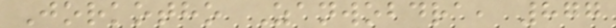Jorkotho Zanwobdra, 877
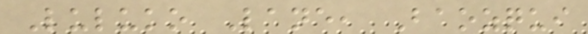Luluko Lane, Baozqui
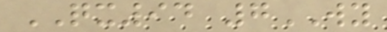QX94 7WY
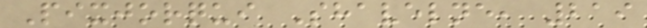Pixjorqui Shavelne, 219
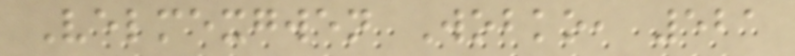Velmexgwen Wobko, 521
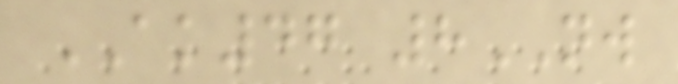AK47 8NW
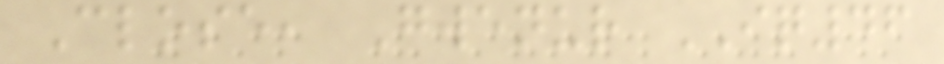Close, Gwenur IQ46
